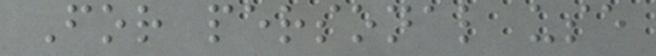For personal use
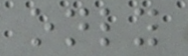only
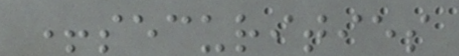+securities
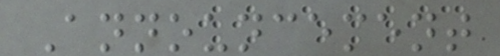Announcement
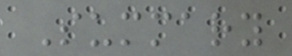Summary
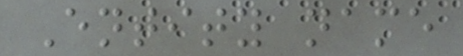Entity name
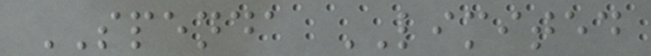SPENDA LIMITED
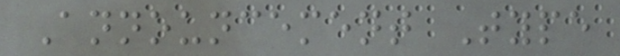Announcement Type
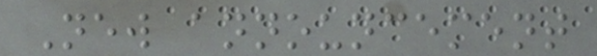New announcement
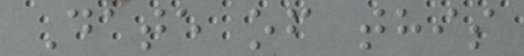Date of this
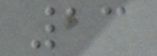13
